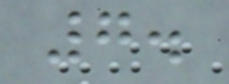7.
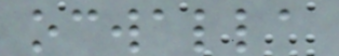ocwalla
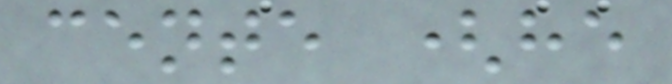cente (he
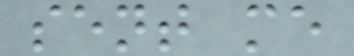sent me
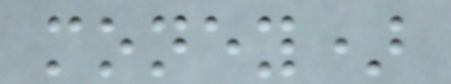money)
